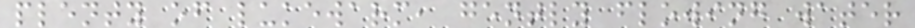plenty of lukewarm, gently flowing water
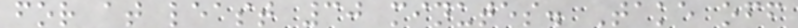for at least 30 minutes. Take off
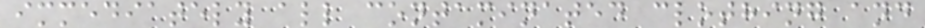immediately all contaminated clothing and
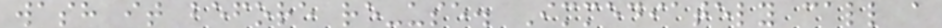wash it before re-use. Immediately call a
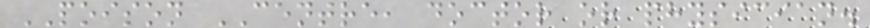POISON CENTRE, doctor or physician.
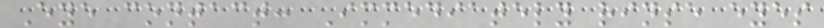Eye contact: Immediately rinse eyes
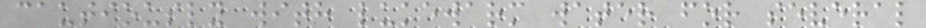cautiously with lukewarm water for several
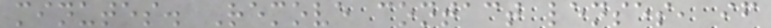minutes. Remove contact lenses, if
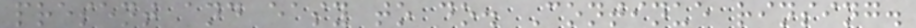present and easy to do. Continue rinsing.
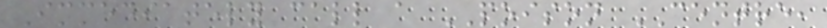Immediately call a POISON CENTRE,
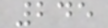245
